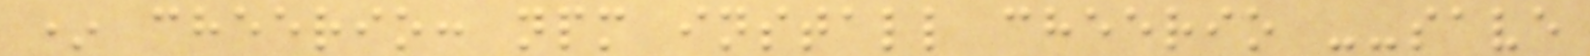* cheerio: npm install cheerio --save
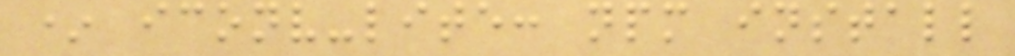* iconv-lite: npm install
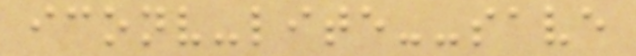iconv-lite--save
